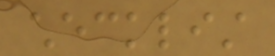checklist
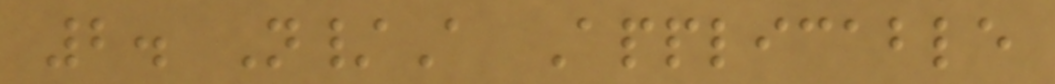2. N/A Applicable
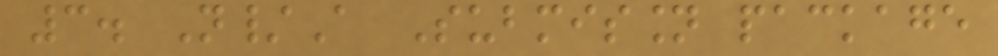3. N/A Submission package
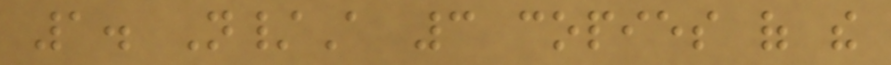1. N/A 3 copies of the
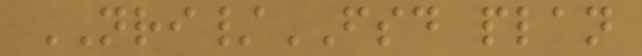NRI/FSD plan
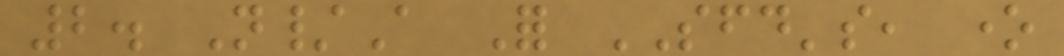2. N/A For SFD's, one
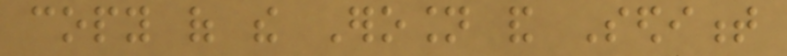copy of the Erosion and Sediment
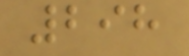298
